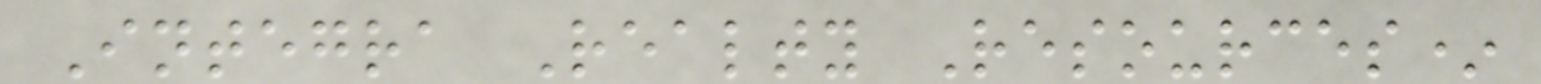Integra Realty Resources*
